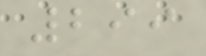299
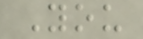You
